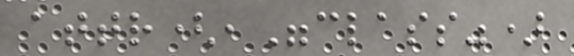attr(,"class")
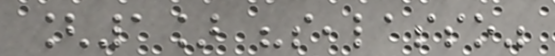[1] "sealasso"
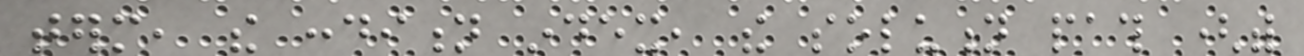term, the condition index, the solution path (with
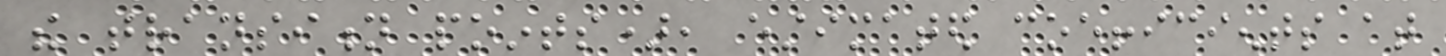the transition points), estimated coefficients at
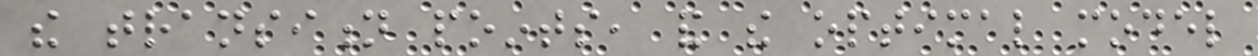the transition points, and the optimal model
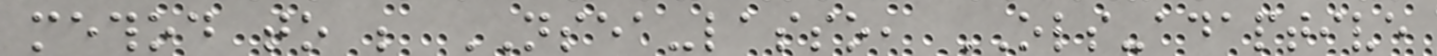method to be NSEA-lasso, OLS-adaptive
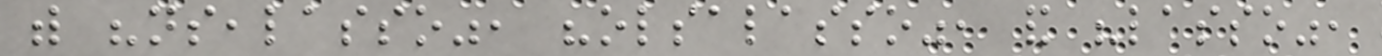with "nsealasso", "olsalasso", and "lasso",
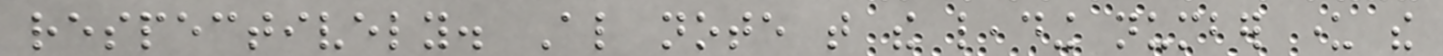respectively. Also note that the leading number under the
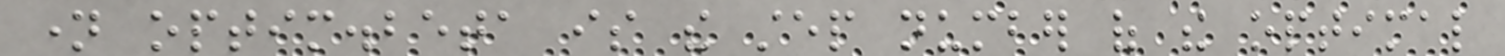name optim.beta is the step number of the optimal
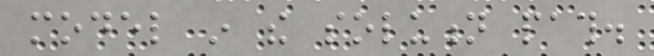model in the solution path.
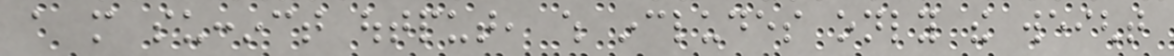a more succinct output, which includes only the weight
